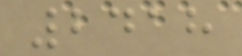2418
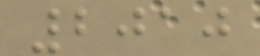2010
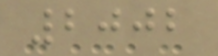2002
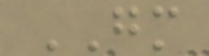GM
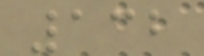132
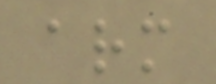arm
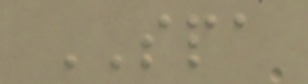SPA
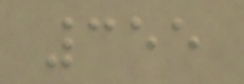355
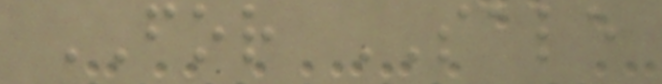FOR SALE
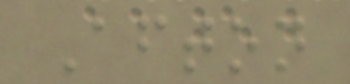Afton
